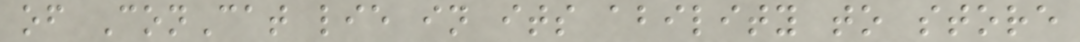of ConCat lie in its ability to store
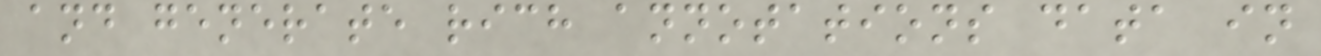and generate rich annotations data in
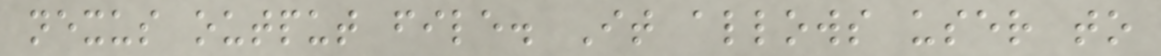nexus output file. It allows user to
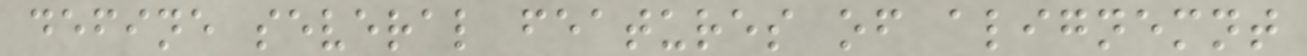define several features of alignemnt
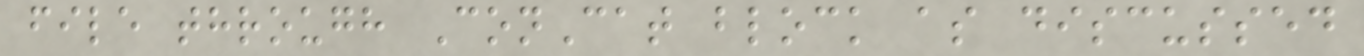file through ConCat block as discussed
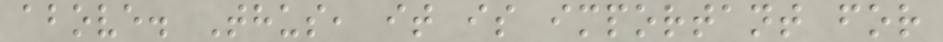above. Thus, it is important for
